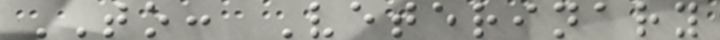TO: Veterinary
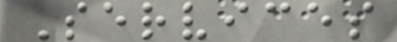Services
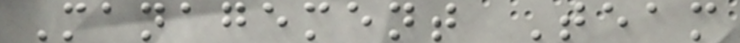Management Team
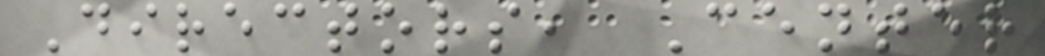Directors, Center
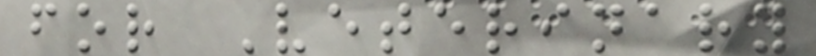for Veterinary
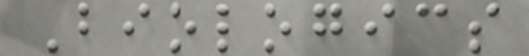Biologics
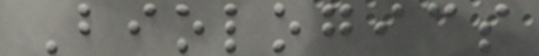Biologics
